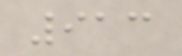913
